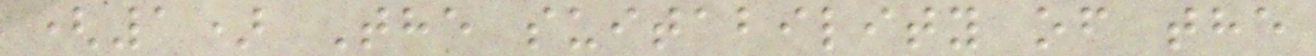(1) The suitability of the
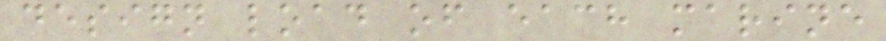design load of each marine
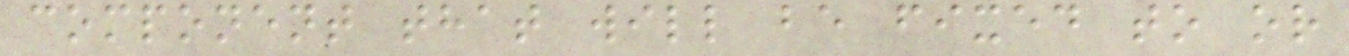component that will be fixed to or
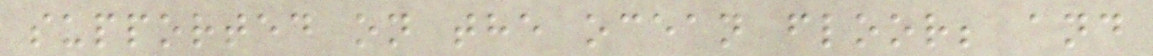supported on the ocean floor; and
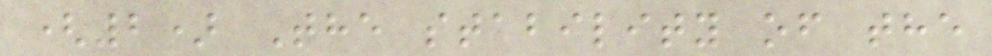(2) The stability of the
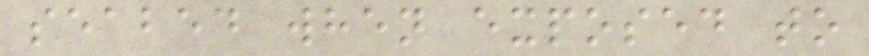seabed when exposed to
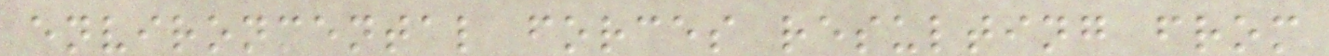environmental forces resulting from
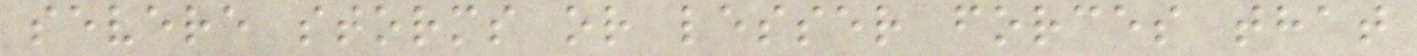severe storms or lesser forces that
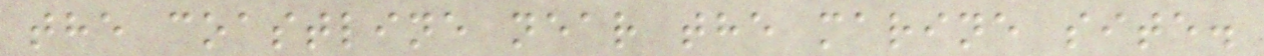the coastline near the marine site.
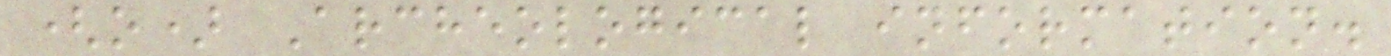(o) Archeological information.
